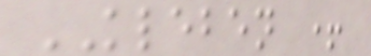KLEBEN +
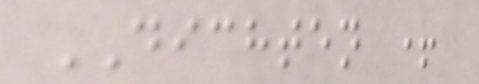DICHTEN +
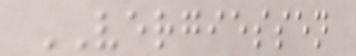VERGIESSEN
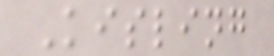Kisling
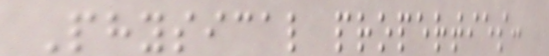Physical properties:
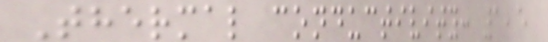Thermal conductivity: 1,5
